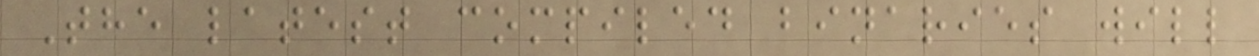The latest compiled binaries will
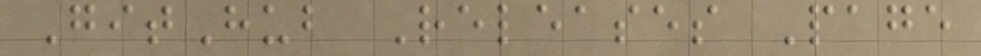GitHub Releases Page
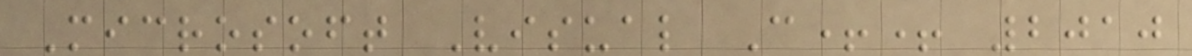Microsoft Visual C++ 2010
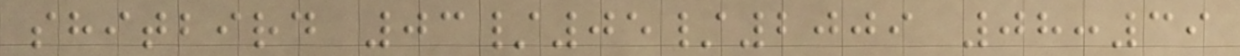shitbird 03/05/2009 08:39
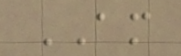AM
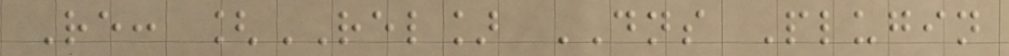Re: [REL] DNS Plugin
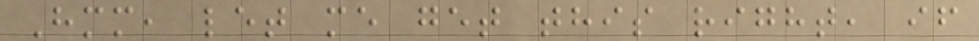Hmm, let me get this right, if
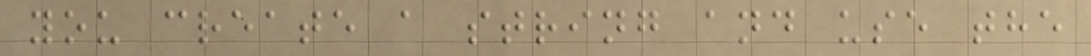you create a string and use the
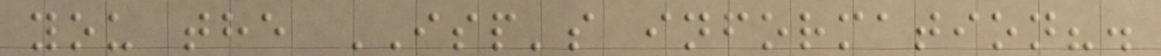you the ISP's information?.
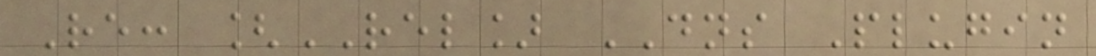Re: [REL] DNS Plugin
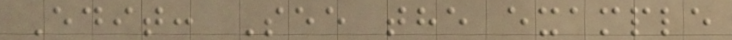Edit: See the example
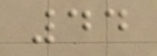44
